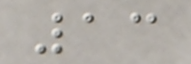13
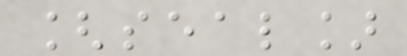[seal]
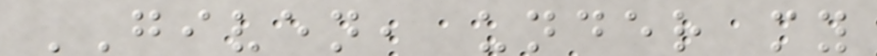GIVEN, under my
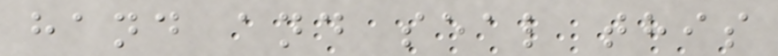hand and seal this
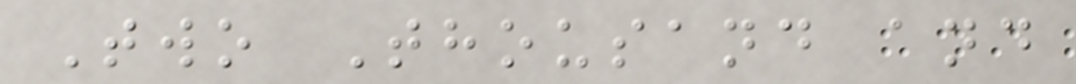Two Thousand and
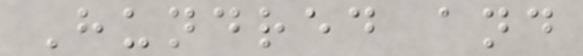Hundred and
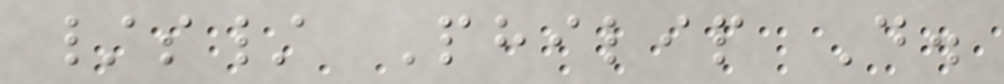/s/ Philip D.
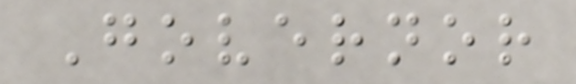Governor
